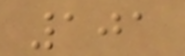101
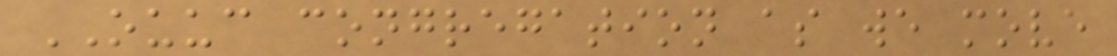OUUC congregation as we move
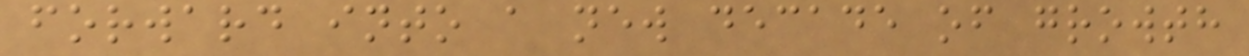forward into a new decade of growth
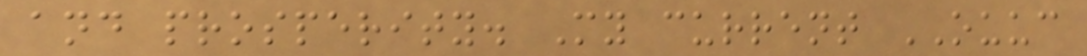and prosperity. My current OUUC
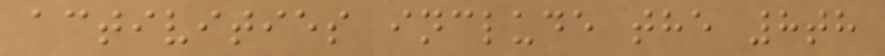activities include the 8th
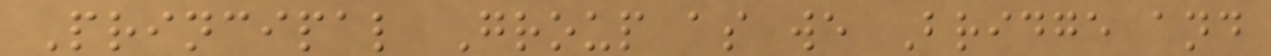Principal Group as we Bridge and
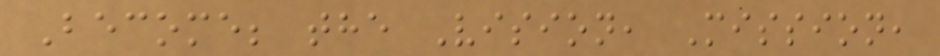Become; the Vision, Mission,
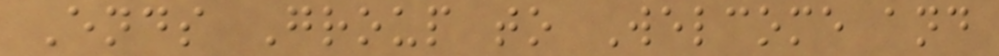Ends Group to Welcome and
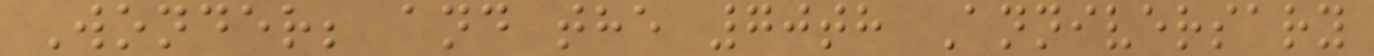Wonder; and the 70th Anniversary
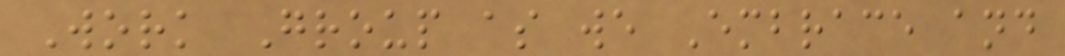Work Group as we Embrace and
